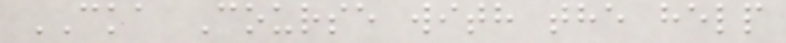CKA Course with the help
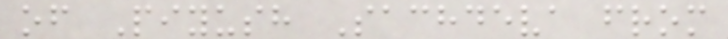of Piyush Sachdeva from
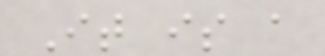It is a
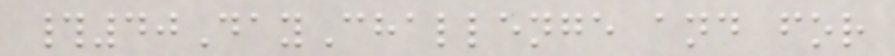#40DayChallenge and for
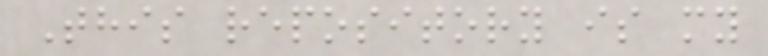This repository is my
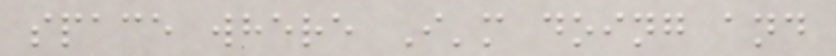space where I'm doing and
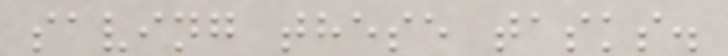saving these tasks.
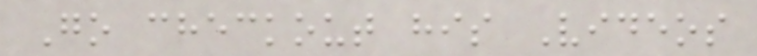Go checkout his Videos
